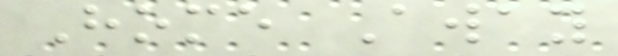Home Away
